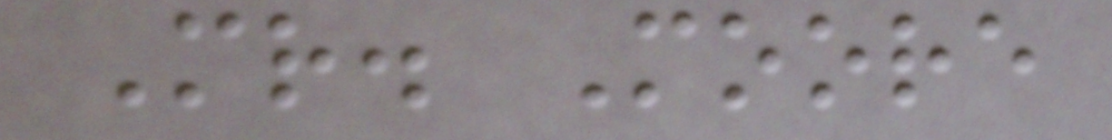Mr. Moore
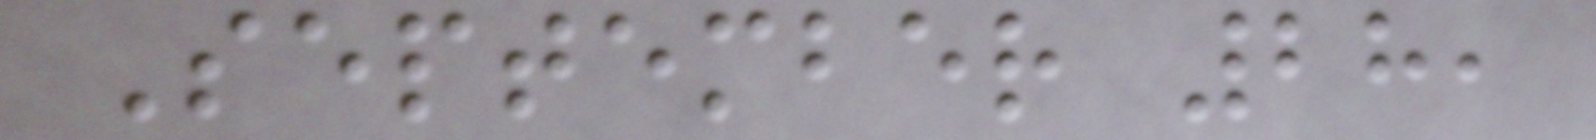September 28,
